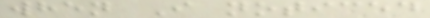when I noticed
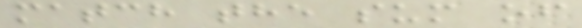match the sum of
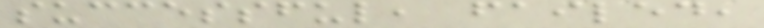successful, failed,
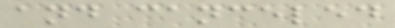and canceled
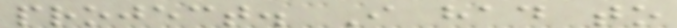project. I had to
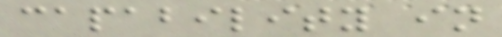capability in
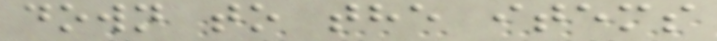down to the items
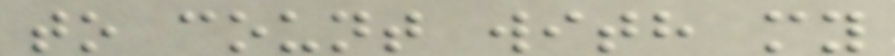to count with my
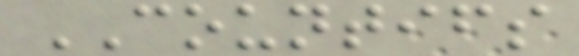COUNTIFS
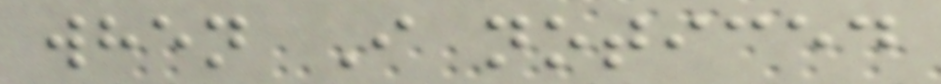when I noticed
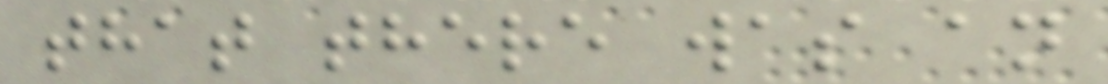that there was an
